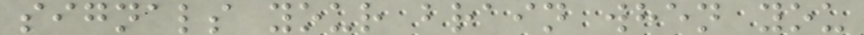signals your brain when you
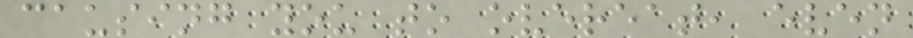causing you to overeat, even
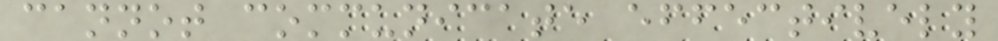cannot communicate effectively
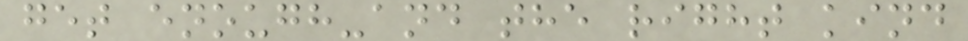get enough-and the right kind
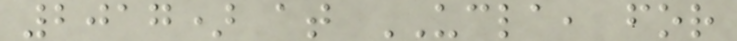2017) at UCLA, for
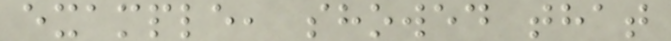example, showed that
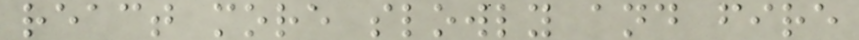react more slowly and fire
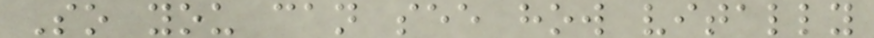So you can see how vitally
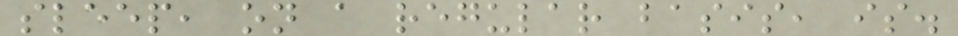sleep, on a regular basis, is.
